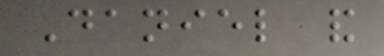Daniel and
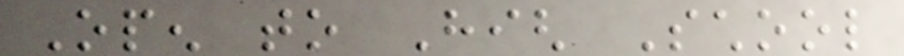Open to High School
